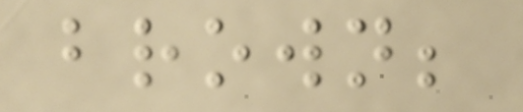brown;
